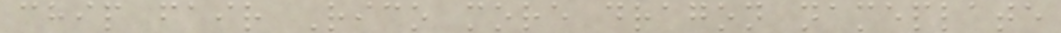chip fair Rico more dragon nameplate
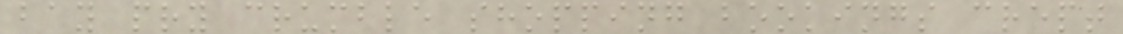bay pry crumble shopping bookings crept
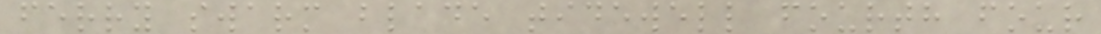ferry swarm blade tidewell fourth four
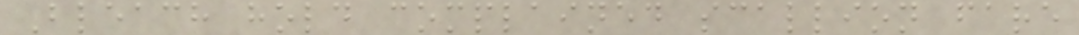Bleach hold complained scallion fare
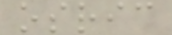osric
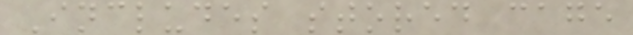Includes stored cage
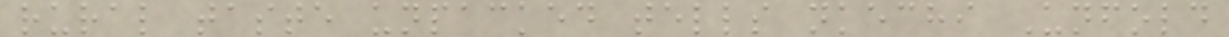rural taste unpacked tells nkechi Unfold
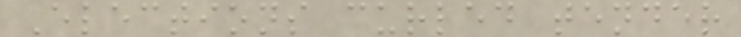Elections curled tender
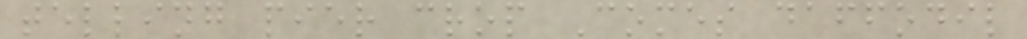telling pier crop Comes daffodil
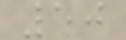50
